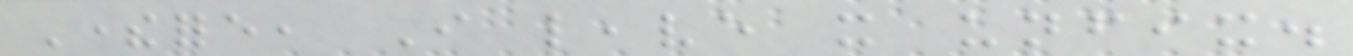Therefore, I leave it unfix.
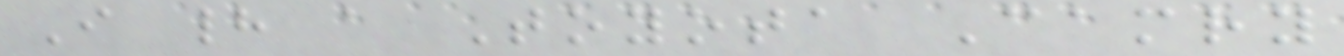I had a Toyota Camry
